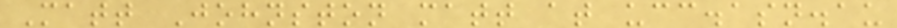Matt Johnston matt at ucc.asn.au
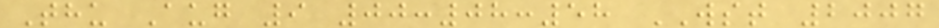Thu Aug 9 00:08:58 WST 2007
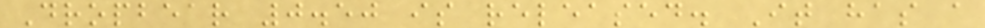Dropbear 0.50 is released. It has a
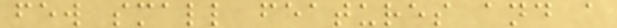few small features and a
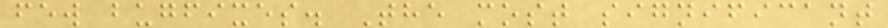few bugfixes. The most significant
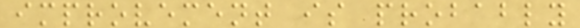improvement is probably
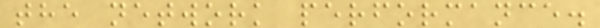the network performance.
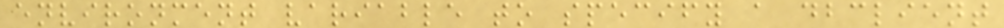environment variable to specify a dbclient
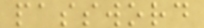password
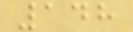148
